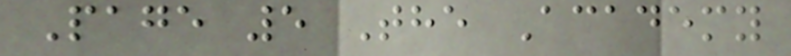Page 5 The Academy
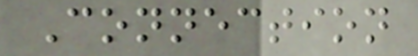Connection
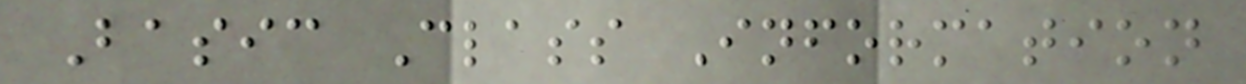Basic Class Information
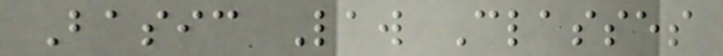Basic Law Classes
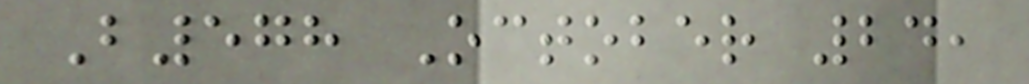B578 October 24,
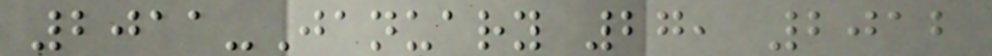2011-January 27, 2012
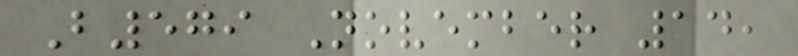B579 November 14,
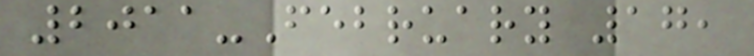2011-February 17,
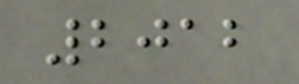2012
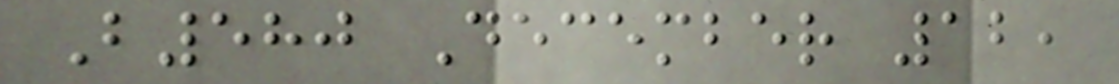B580 December 12,
